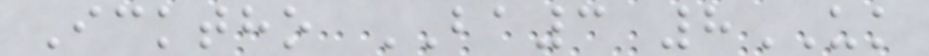Icktho BA3 8UK
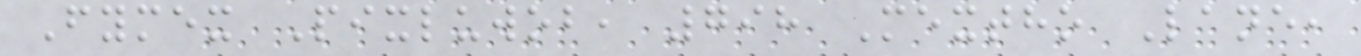Fymex Pixluwob, 798 Mextho Lane,
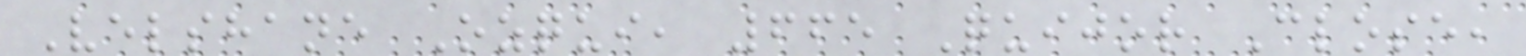Velshane Ozqui, 665 Quijor Close,
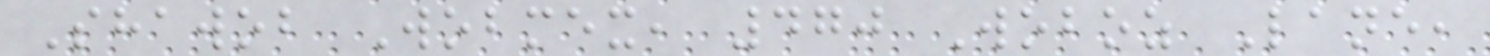Shawob Wobmex, 470 Woboz Lane,
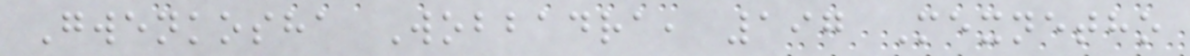Gwenkosha Wobbadra, 197 Mexnetho
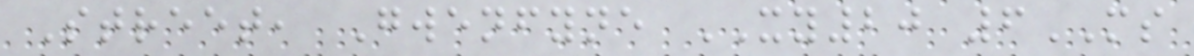Street, Gwenfyne XY20 6MS
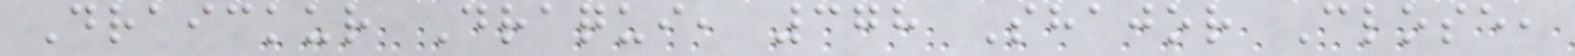Draickur Draqui, 378 Shajor Close,
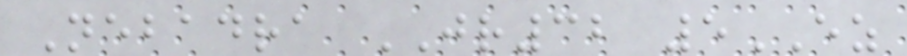Nebadra JR32 5EZ
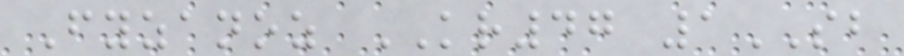Fyzanoz KR47 1SB
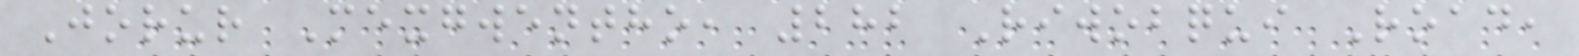Jorur Mexgwentho, 282 Riwobqui Road,
